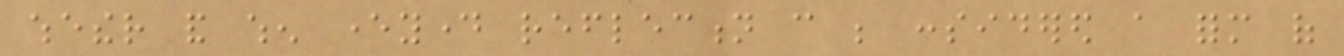whether and when everyday reflection can be considered a form of
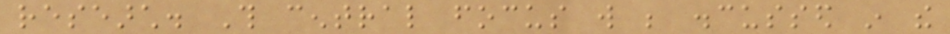research. This central focus will be discussed in the
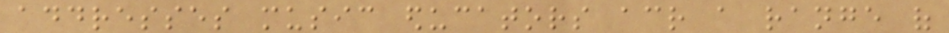addresses music educators across a range of
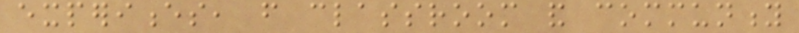experiences, from classroom and community
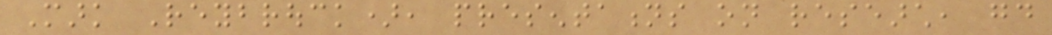Mark Reybrouck), presentations on research, good
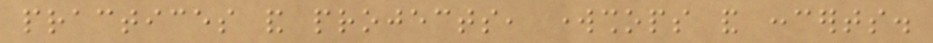practices and projects, workshops and concerts.
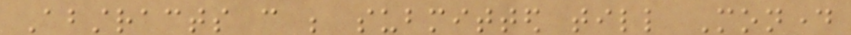Abstracts can be submitted till Monday
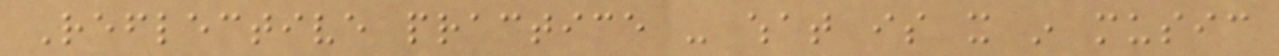Reflective practice - what is it in music
